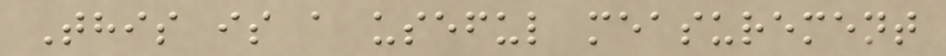This is a useful measurement
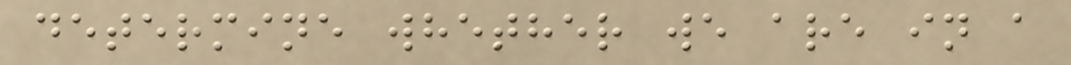determine whether we are in a
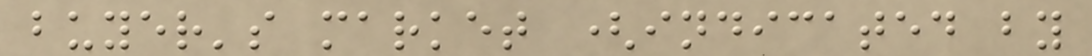buyer's market (indicated by
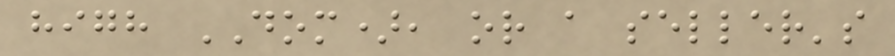high DOM), or a seller's
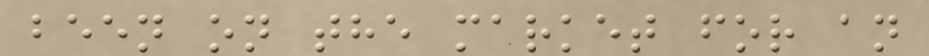been on the market for an
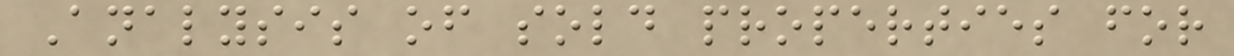Analysis of sold properties for
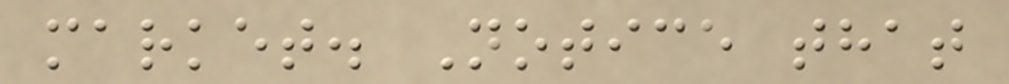market. Notice that
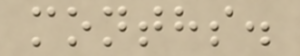months.
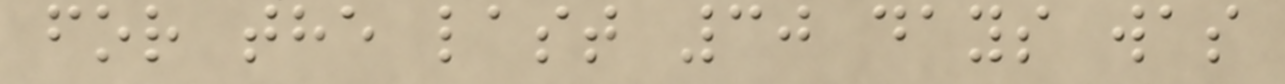for the last 30 days was
